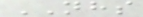NHS
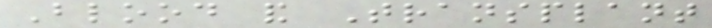Blood and Transplant
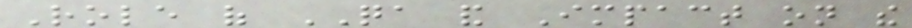Role of QA and Impact on the
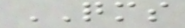QMS
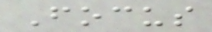Focus
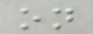on
